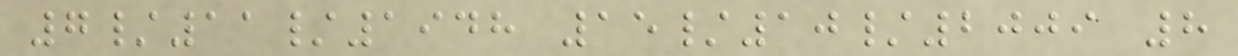7/11/1948 15/10/2009 8
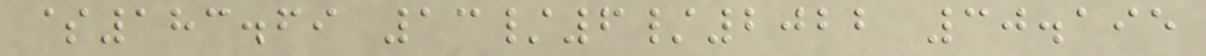$183.69 13/6/2022 30.195
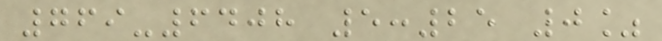769-6408 5:25 0%
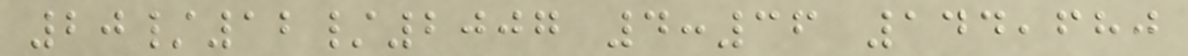20/12/2007 4:36 144,680
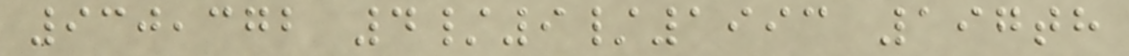930,372 4/9/1993 197th
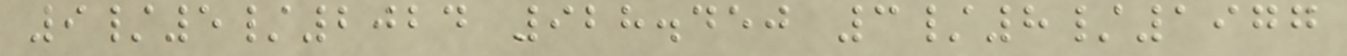9/5/2024 928.450 3/8/1977
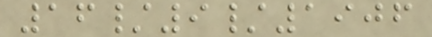16/9/1906
